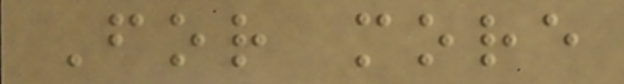For more
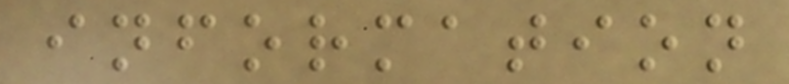information
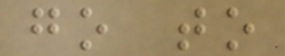go to
